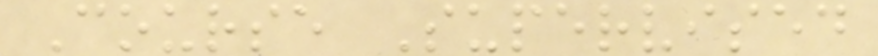Course Supervised
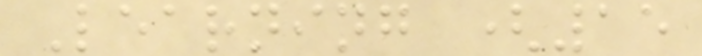Learning (15
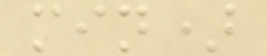min)
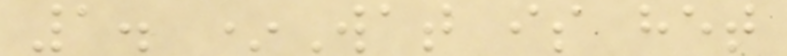1. *Wat is het
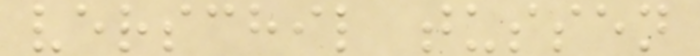verschil tussen
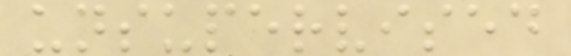unsupervised
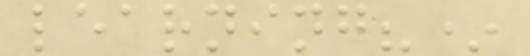learning?*
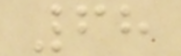68
